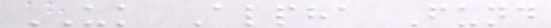UK Alpha Fund
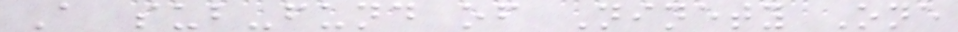A sub-fund of Ninety One
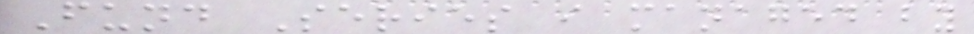Fund Series i managed by
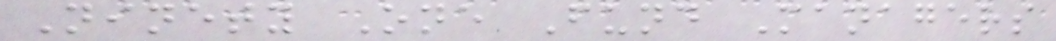Ninety One Fund Managers
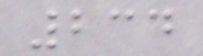234
